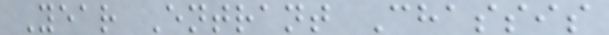Year Entrant Chassis
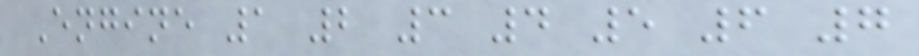Engine 1 2 3 4 5 6 7
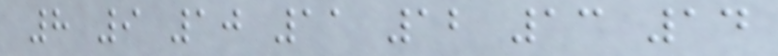8 9 10 11 12 13 14
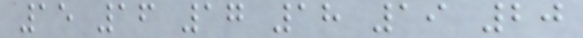15 16 17 18 19 20
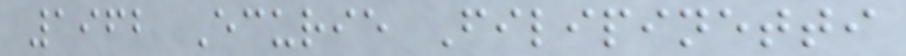1962 Ecurie Filipinetti
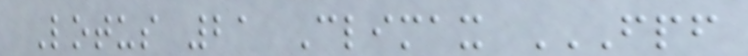Lotus 21 Climax FPF
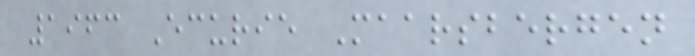1963 Ecurie Maarsbergen
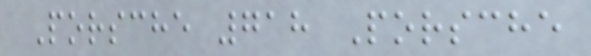Porsche 718 Porsche
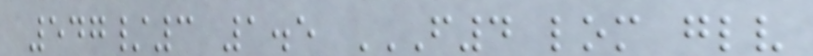547/3 1.5 F4 LOM GLV
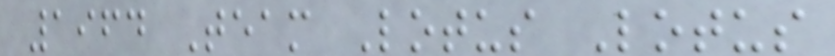1964 Team Lotus Lotus
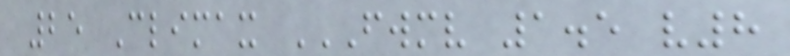25 Climax FWMV 1.5 V8
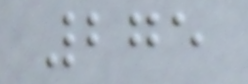275
